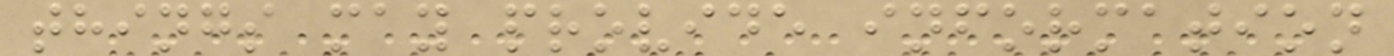things may provide information
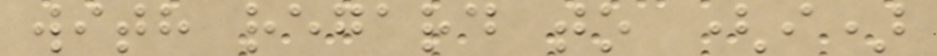with regard to (i)
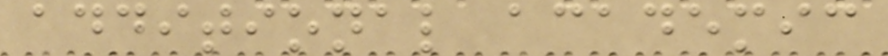additional academic
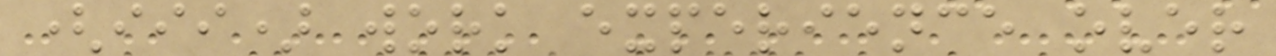(iii) work experience over
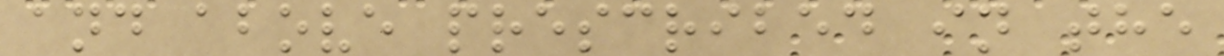and above prescribed in the
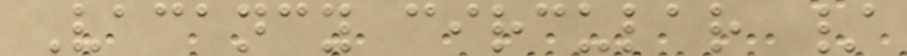Vacancy circular /
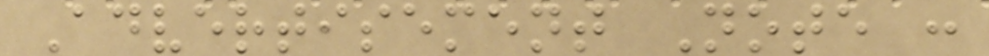Advertisement Note :
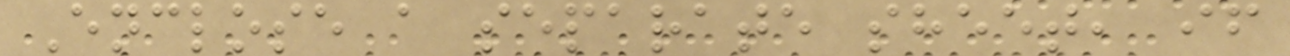Enclose a separate sheet, if
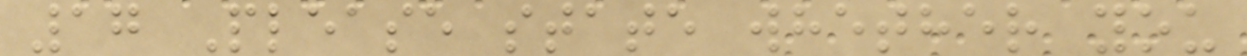17 Please state whether you
